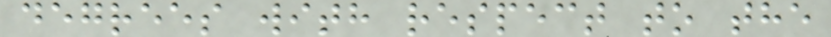degrees with respect to the
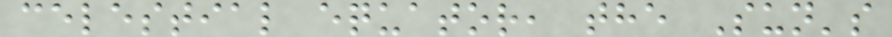celestial equator, the Sun's
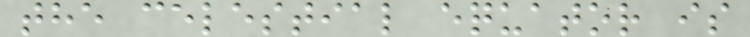the celestial equator is
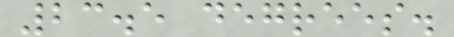23.5 degrees.
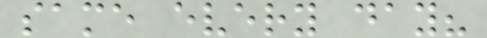same every day?
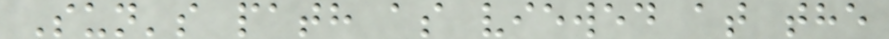Sun's path as viewed at the
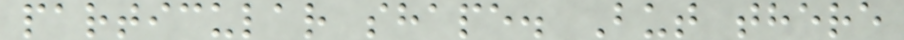particular shape. But there
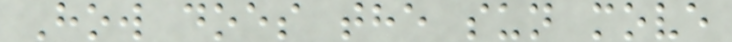How does the sun move
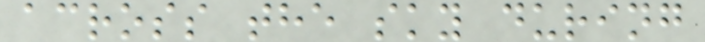across the sky during
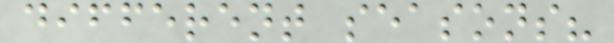different seasons?
